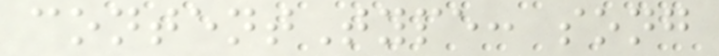contentType: song
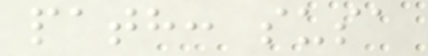path: susa
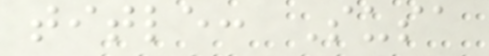title: Susa
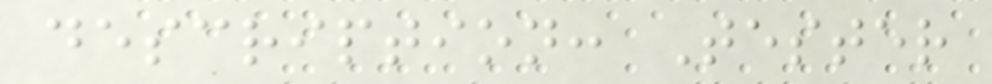description: Tester
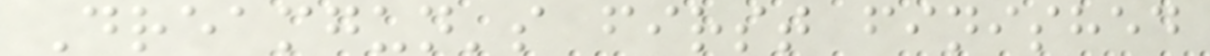Dreamgun's first finished
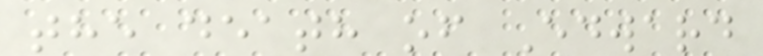the death of Edward
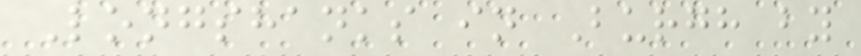Longshanks in Burgh by
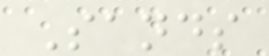Sands
